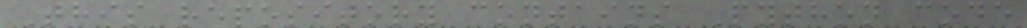This repository contains Python code
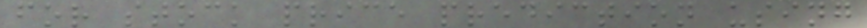for stock price prediction using
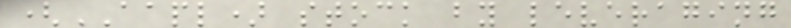(AAPL) stock by leveraging
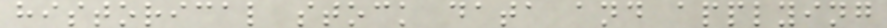historical stock data and applying
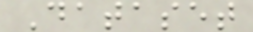Dataset
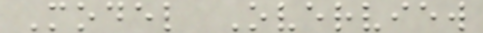Model Overview
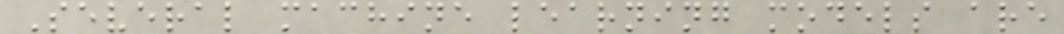Several machine learning models are
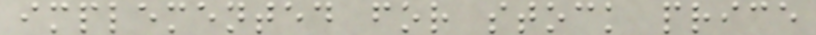implemented for stock price
